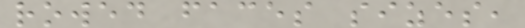rowed faces sizes,
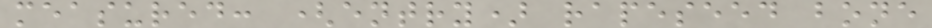measured: (entry) rapeseed bone
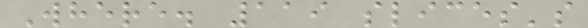Where. 119 slices's
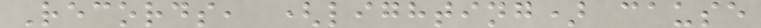Records, (lighting) cause
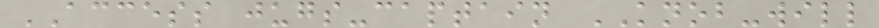ACCESS jugs-captain KNOB-will
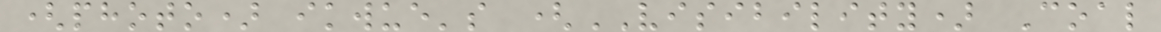(photo) ikwue's (VISIBILITY) Coal
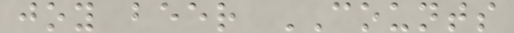joy beer COUNTS
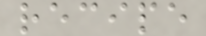recipe
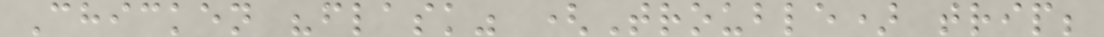Chicken "flask" (Trouble) trip;
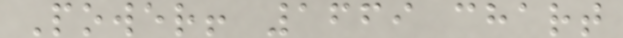Power! 1669 chart
